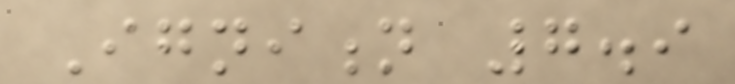Ignition 7.9
